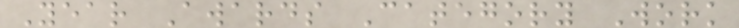Year Awards Category Work
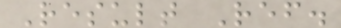Result Ref.
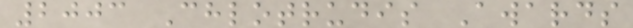2003 Chlotrudis Awards
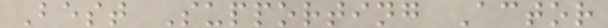Best Supporting Actor
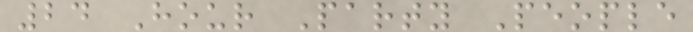24 Hour Party People
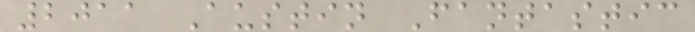2011 Austin Fantastic
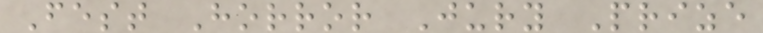Fest Horror Jury Prize
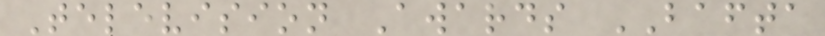Television Awards BAFTA
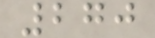270
